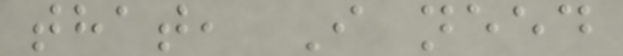that, I need
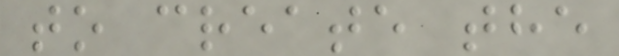to create the
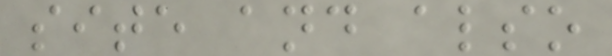site and also
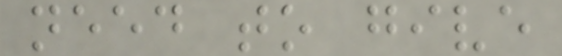need to give
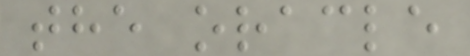the oracle
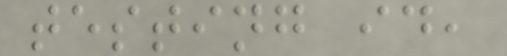testing id,
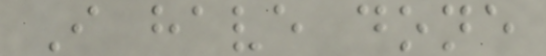I have done
